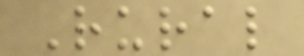Rural
